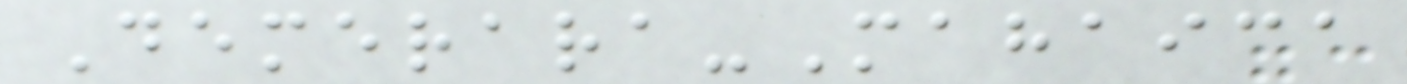Demerara-Mahaica
